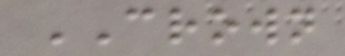CROWN
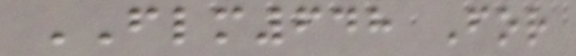FLM648 For
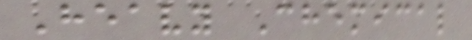Heavy Chemical
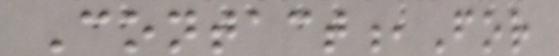Contact,For
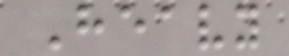Heavy
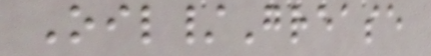Oil/Grease
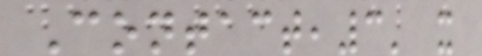Contact,3' x
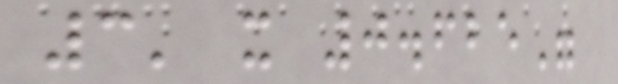3' x 0.625"
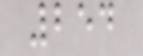254
